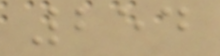254
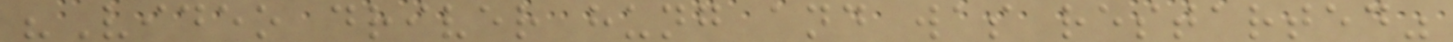"Video driver hung and was restarted"
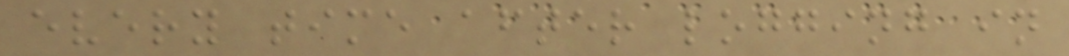every time after logging in
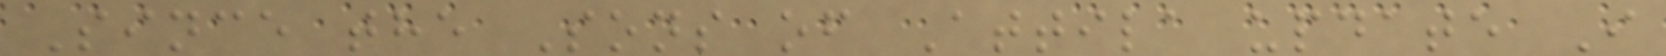Since the Sons of Attila update I
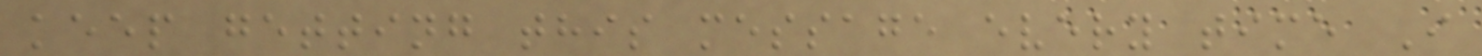keep getting this message every time I
